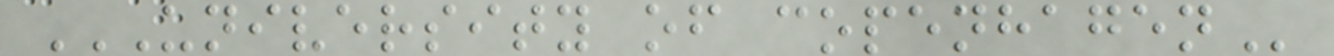UNIVERSITY OF COPENHAGEN
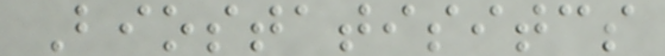Biostatisitcs
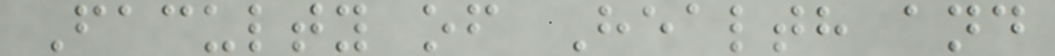Faculty of Health and
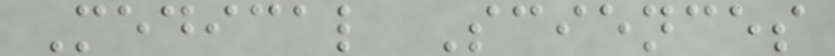Medical Sciences
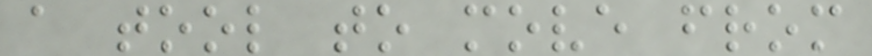a tool to move from
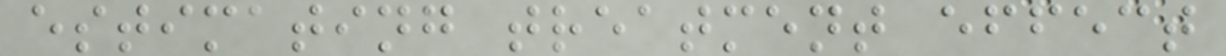estimating treatment effect
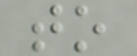to
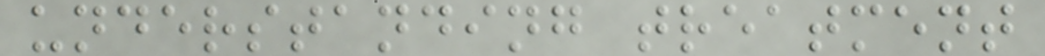understanding treatment
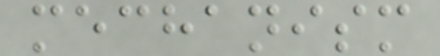mechanism
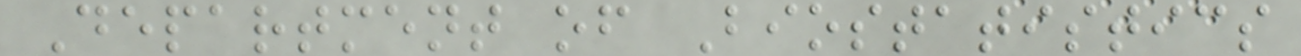Department of Biostatistics
